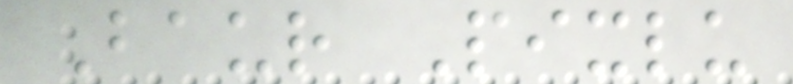Baur Pixlu
